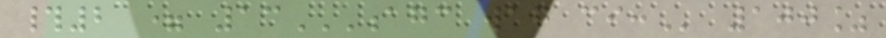#2 = 13AGC WAG CI: 100%
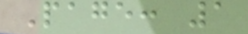Page: 1
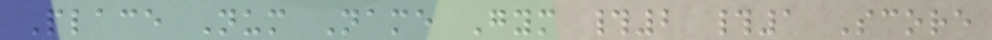Place Num Name Gym #2 #1 Score
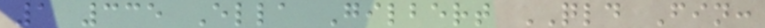1 335 Ella Gilbert QLD Fin:
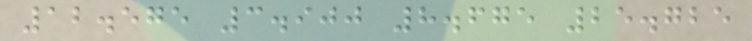12.575 3.900 8.675 25.725
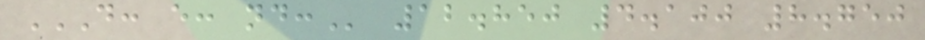D: E: ND: 12.850 4.100 8.750
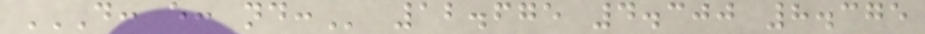D: E: ND: 12.675 4.300 8.375
